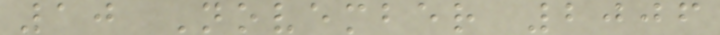10 November 2006
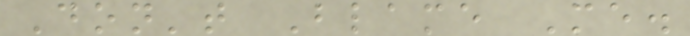Don't Blame Me.
